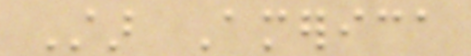Star America
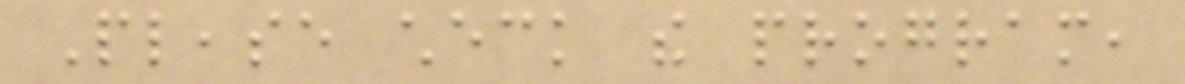Please check the program,
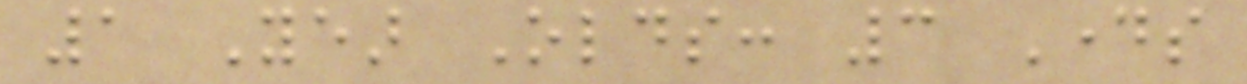1 Year Olds: 3 Days
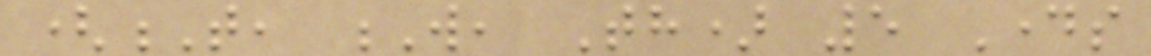(T, W, Th) 5 Days
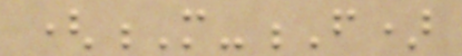(M-F)
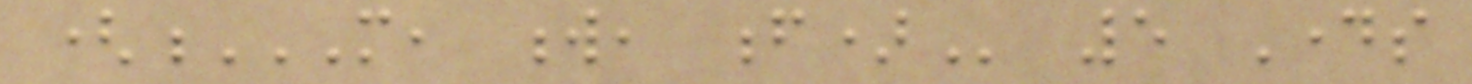(M, W, F) 5 Days
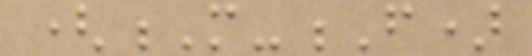(M-F)
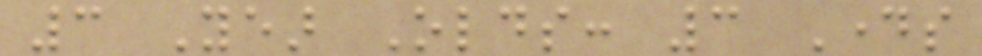3 Year Olds: 3 Days
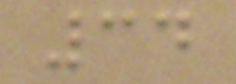34
